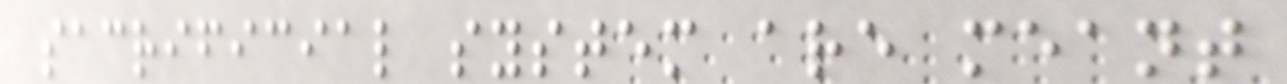sacrificial system are meant
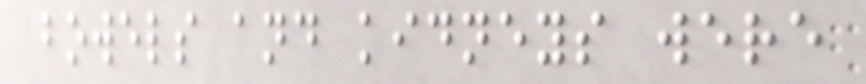bowels and kidneys were
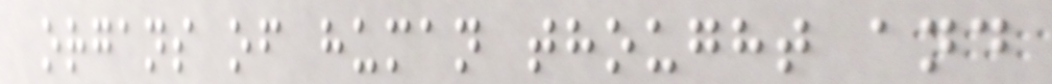organs of human thought and
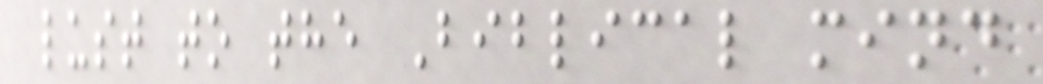lust to the Biblical mind
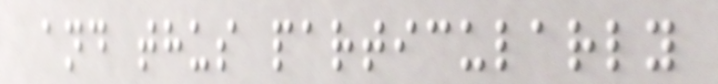and thus particularly
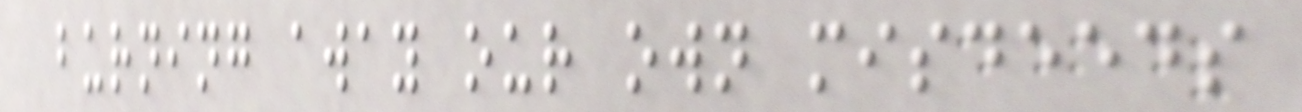burning away our own misdeeds
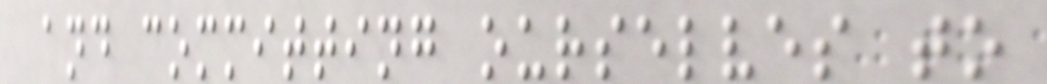and committing ourselves to
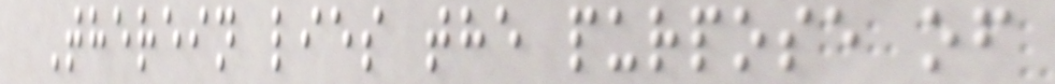Therein lies the purpose of
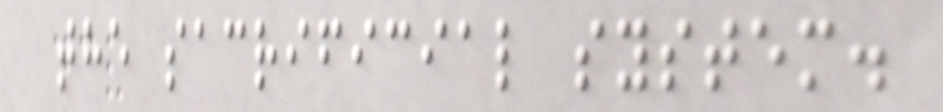the sacrificial system.
